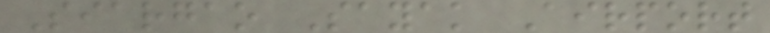Siargao Sayak Airport
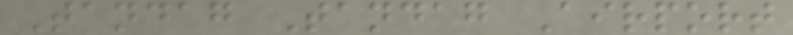Tandag Tandag Airport
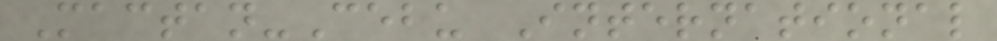Mactan-Cebu International
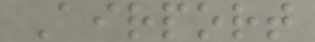Airport
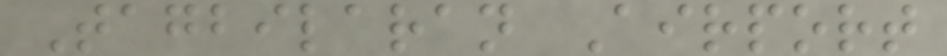Tagbilaran Airport
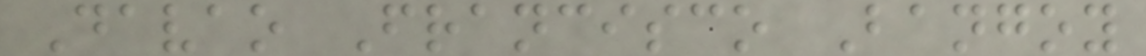Davao Francisco Bangoy
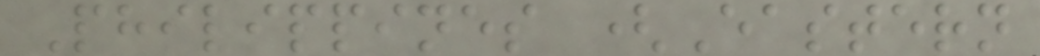Philippines (Eastern
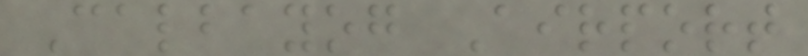Calbayog Airport
